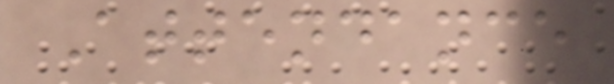Attendance
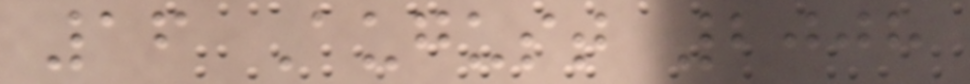16 August 2008
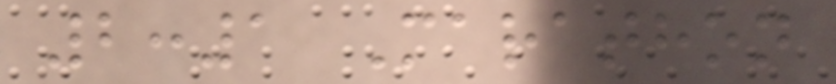2:1 Marathon
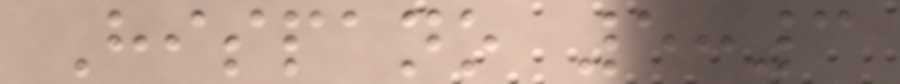Hispano 5:3
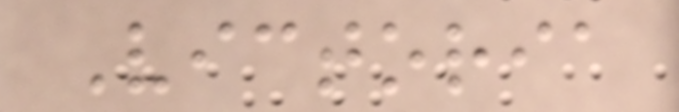Victoria
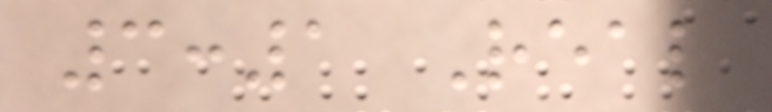3:1 Real
